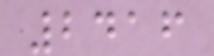2416
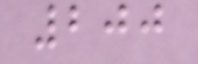200
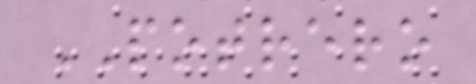POTRERO
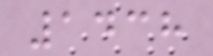1438
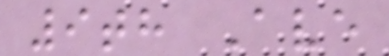9th Ave
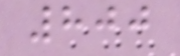800
